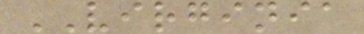VIRGINIA
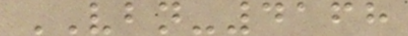VBN-4168
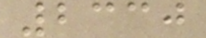2330
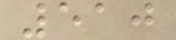510
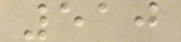510
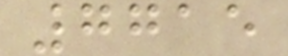7715
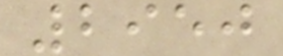2950
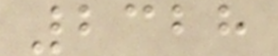2328
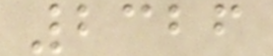2326
